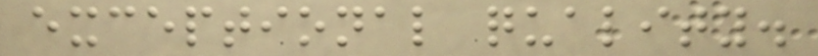exceptional quality.
